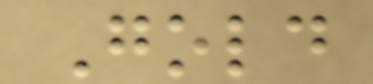Gold
